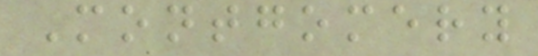Montgomery
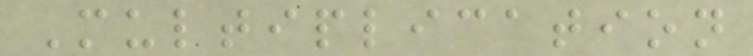Multiplication
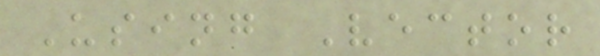Using Vector
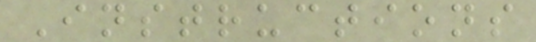Instructions
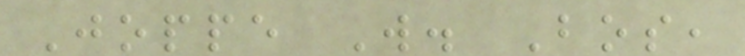Joppe W. Bos,
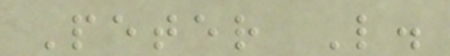Peter L.
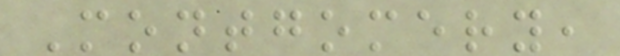Montgomery,
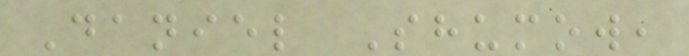Daniel Shumow,
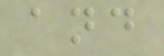and
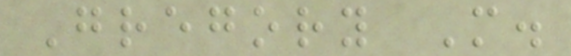Gregory M.
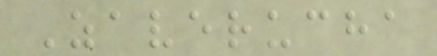Zaverucha
